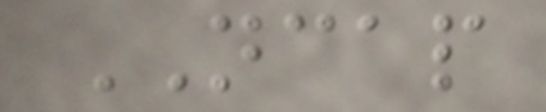NCAP
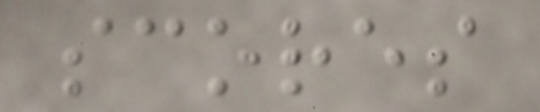scores
